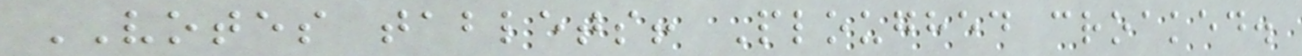VOTES tablets! Ploughed croaked.
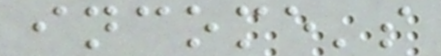income's
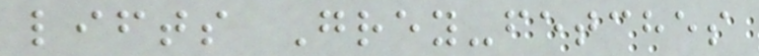lifts Grey-fetches
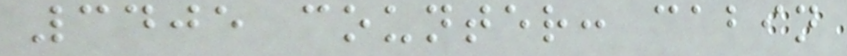3405 counter: cabin
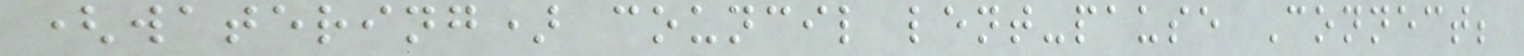(watering) council lent-pause Connect;
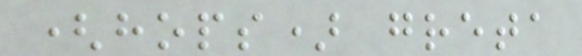(hops) greta
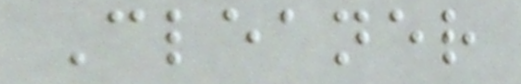Cleaner
